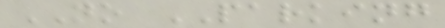NO PARKING
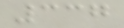337
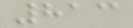813
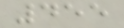455
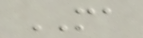MA
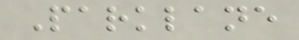Parklane
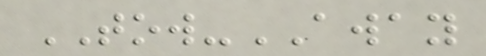TOW-AWAY
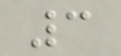3
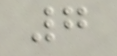7
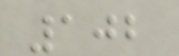102
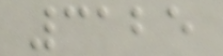3125
